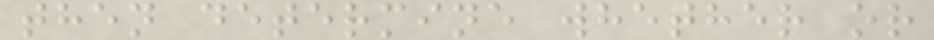then determine whether or
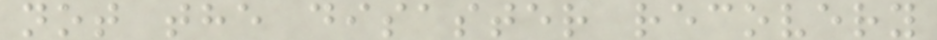not the disaster recovery
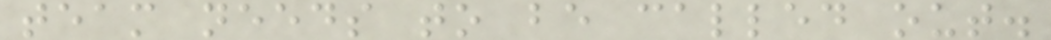team needs to be called out.
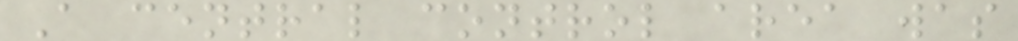A central control area was
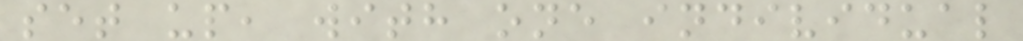set up, with one individual
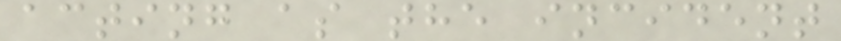acting as the incident
